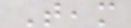Team
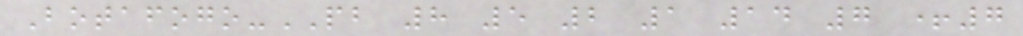Botafogo-PB 8 5 2 1 14 7 +7
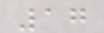17
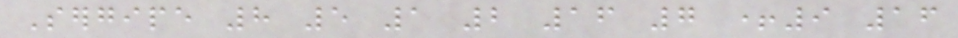Sergipe 8 5 1 2 16 7 +9 16
